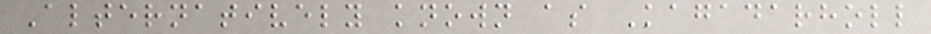Alternatively known as Kagadarholl
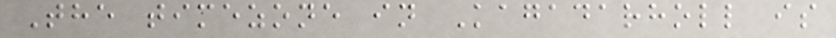The timezone in Kagadarholl is
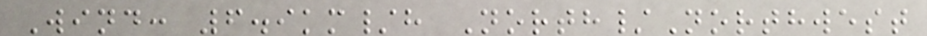Wind: 6.9km/h North/Northwest
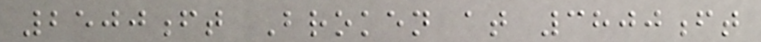2500ft Broken at 3800ft
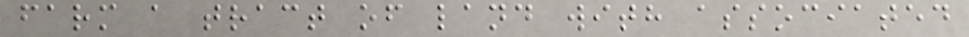farm a tract of land with associated
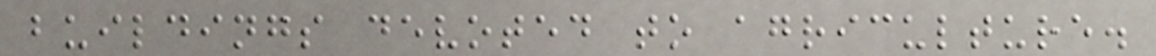buildings devoted to agriculture.
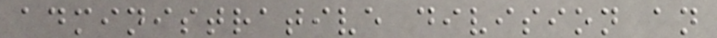administrative division an
